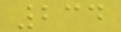234
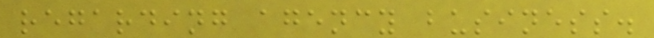regarding agency business.
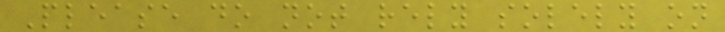Please do not rely solely on
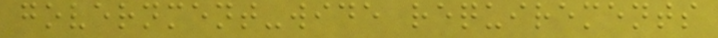government-wide requirements
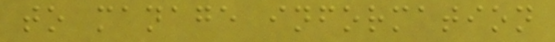to manage information
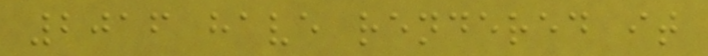2016 have rendered it
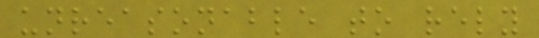unreasonable to rely
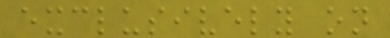exclusively on
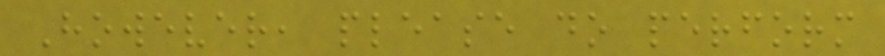However, please do perform
